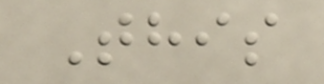This
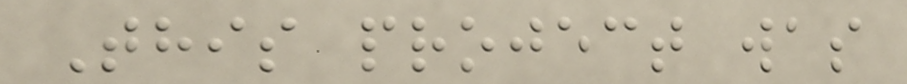This project was
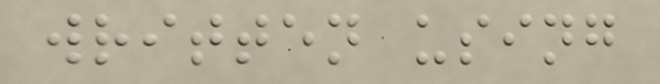written using
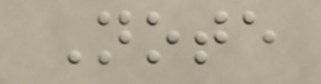Note
